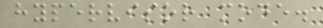hypervisor mode.
